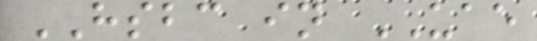HSBC in UAE
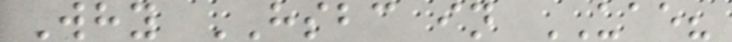Why HSBC in UAE?
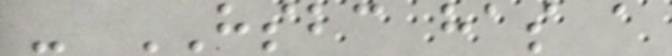- HSBC has a
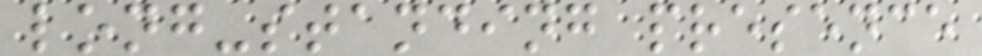long-standing presence
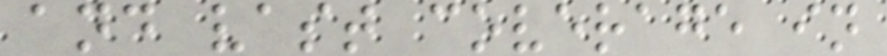and vast coverage in
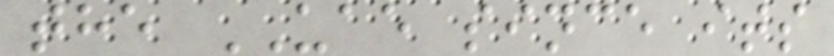the UAE since its
